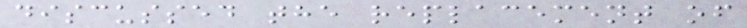discussed the replacement of
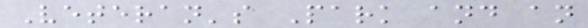Veteran's Park and an
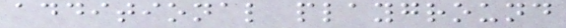additional playground
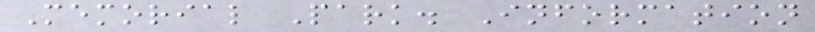Memorial Park. Information
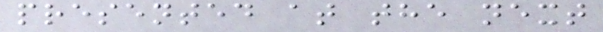presented at the next
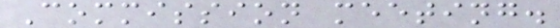Commission meeting.
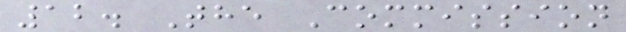12. The Commission
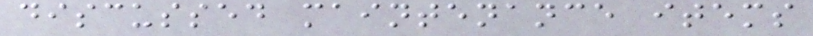discussed maintenance items
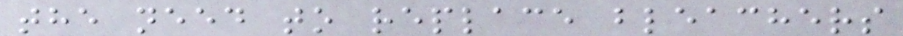the need to replace bleachers
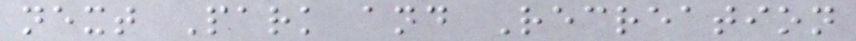next Park and Recreation
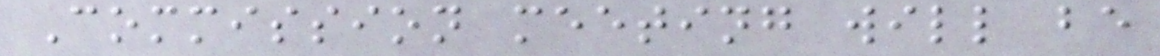Commission meeting will be
